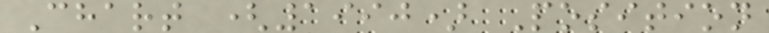Chart (1990) Position
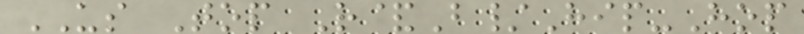US Top R&B/Hip-Hop
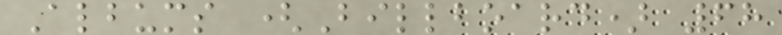Albums (Billboard) 68
